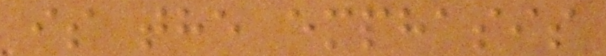is the emphasis
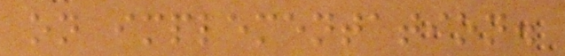on implementation.
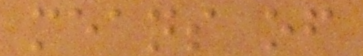means of
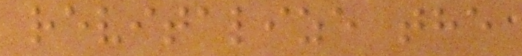revitalize the
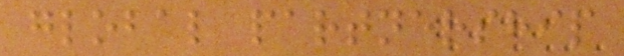global partnership
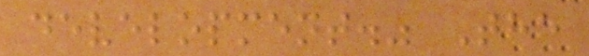development." The
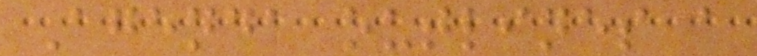Agenda outlines a
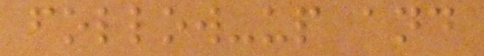follow-up and
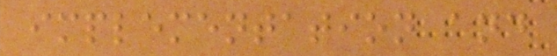implementation and
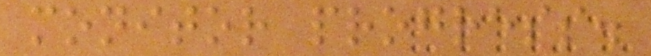monitor progress.
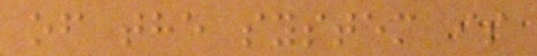of the system is
